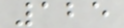125
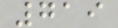719
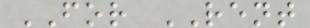FOR RENT
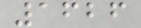1626
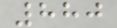880
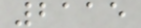2115
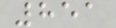851
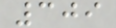309
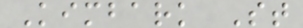Kimbark St
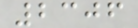2306
